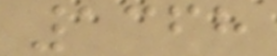1368
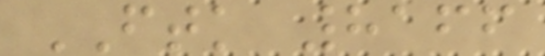FTK 8166
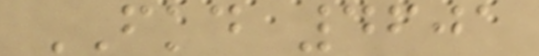FKD 4601
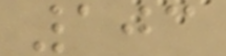103
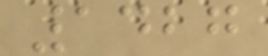1427
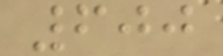600
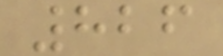826
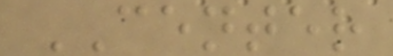CENTER
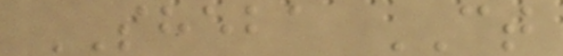SHEBA CT
